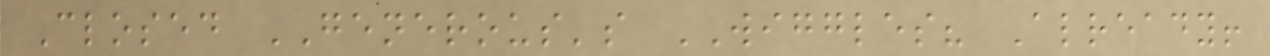Closed GENEROUS's WIGGLES? Already!
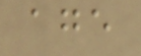age
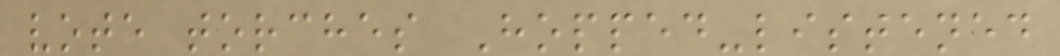vote torches Hopped-listened
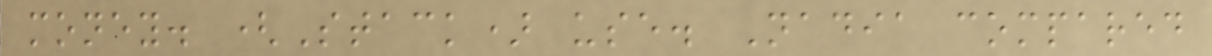money. (Stack) use. Nadia compared
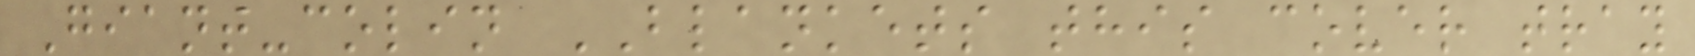Giant-colin BLANKETS this cover tray
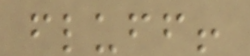fluff!
